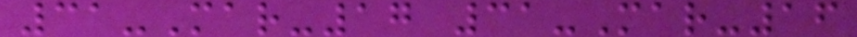31-Mar-17 31-Mar-16
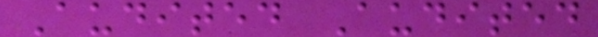Audited Audited
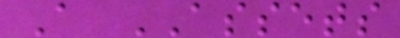A ASSETS
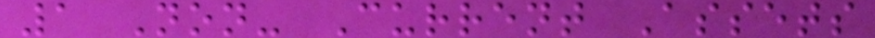1 Non- Current Assets
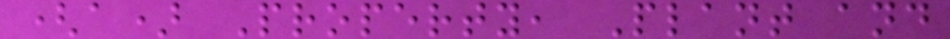(a) Property, Plant and
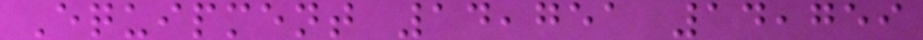Equipment 14,751 14,759
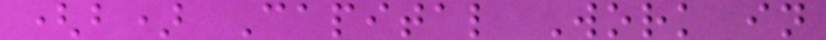(b) Capital Work in
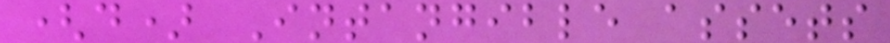(d) Intangible assets
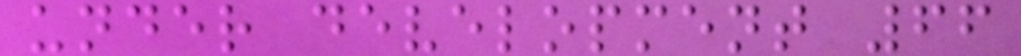under development 66
